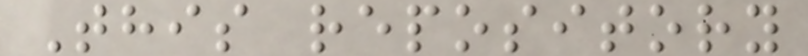This repository
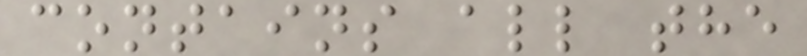contains all the
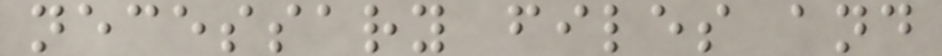necessary files and
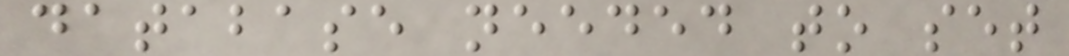database needed to set
